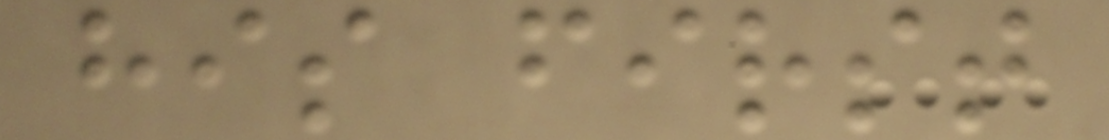his first
